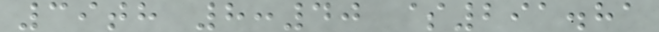39th 8:40 $291.81
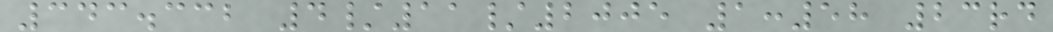343.332 4/11/2005 1:58 23rd
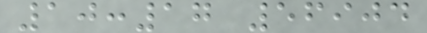10:17 56904
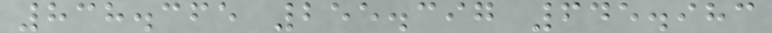838.365 255.397 645.983
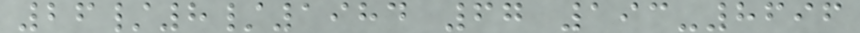26/8/1984 67 193-8696
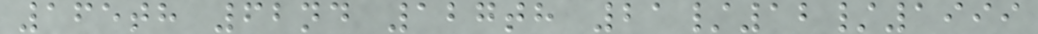165th 62nd 127th 21/12/1999
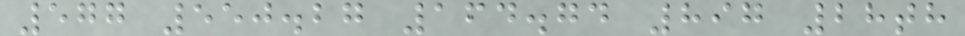577 550.27 164.74 897 28th
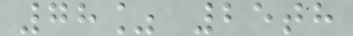78% 25th
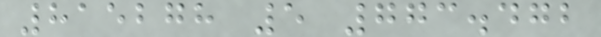815278 5 773.472
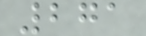271
